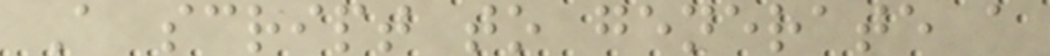A script to generate a
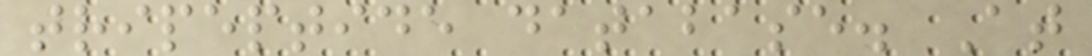tripeptide database. At
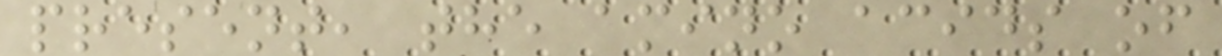present, the amino acids of
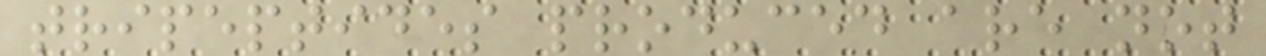tripeptides produced are not
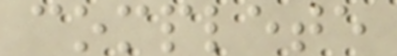complete
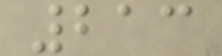213
